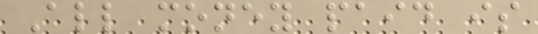All money paid is
